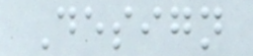Design
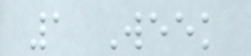1 Week
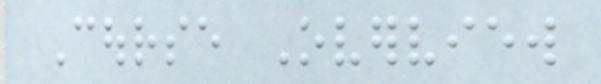Course Overview
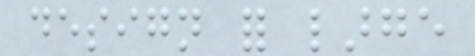design for large
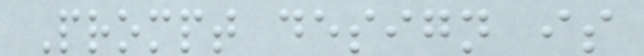Prompt design is
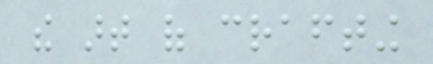the art of crafting
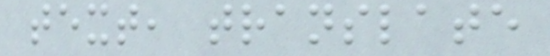text, translate
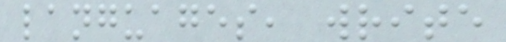languages, write
